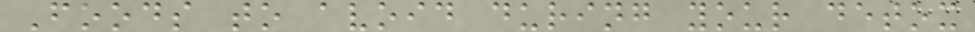Foods to avoid during your detox
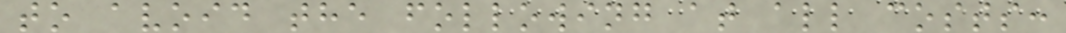to avoid the following at all costs:
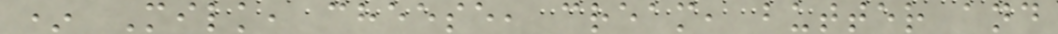* Milk, cheese, cream, butter and
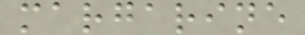margarine
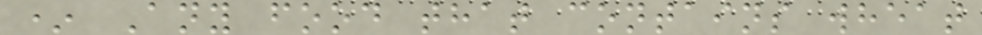* Any food that contains wheat
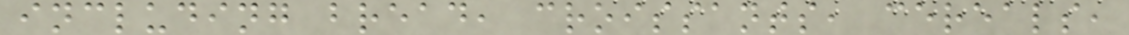including bread, croissants, cereals,
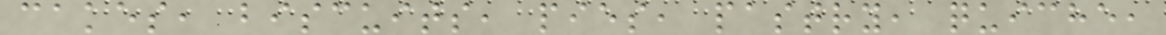cakes, biscuits, pies, pastry, quiche,
